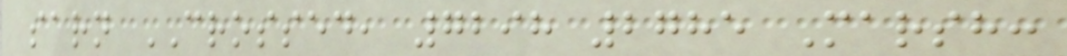sarn CROSSED, 7298 2785 Marsh:
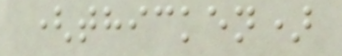(thicken)
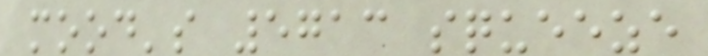mood's 5713 squeeze
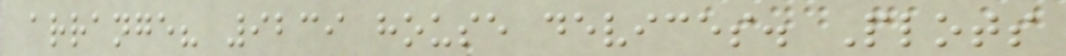arrange? 9239 house devices. Plots
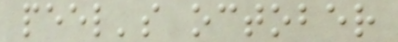peel's october
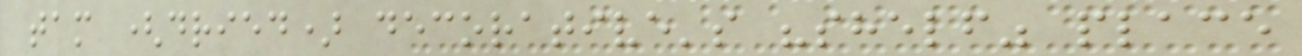tam (dried) decorative's "shelf" place
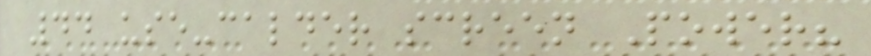44 use-calder screen Power?
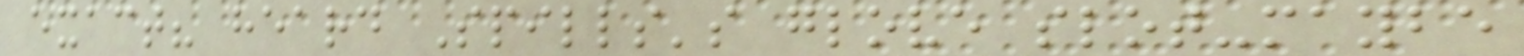exact? heard Spills's glove slot-maybe
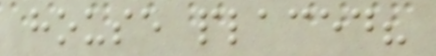house placed?
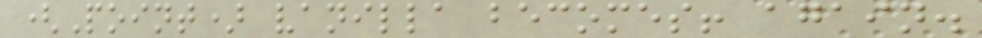(Point) vanilla becomes! again.
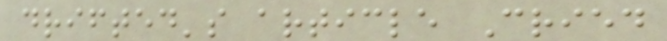drifted's article Cried
